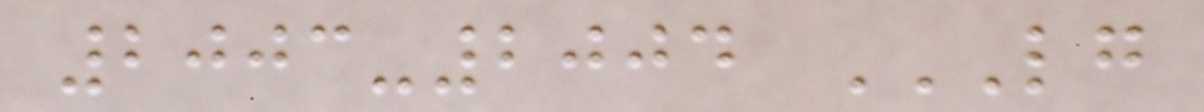2003-2004 LG
